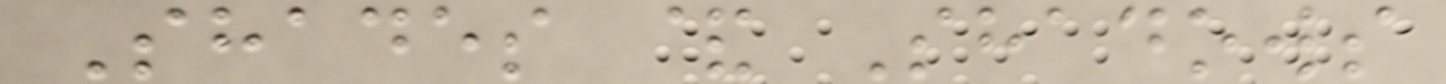Shades & Shadows
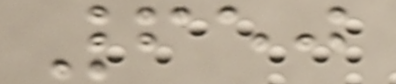650
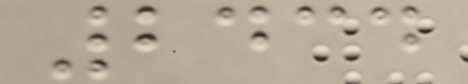2434
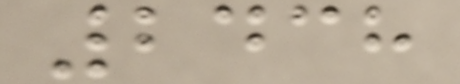2438
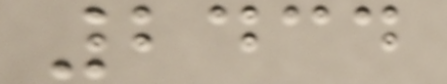2434
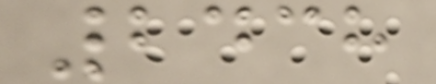2438
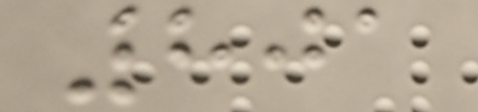801
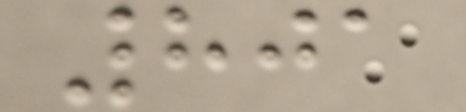801
